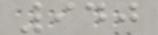940
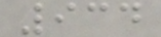934
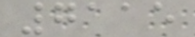7115
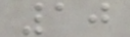10
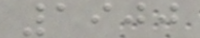1900
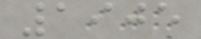1905
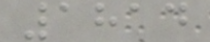1814
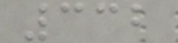332
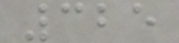325
